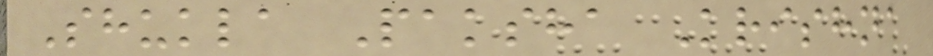Shukla Paksha Krishna
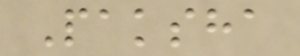Paksha
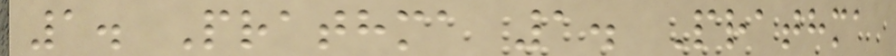1. Prathma 1. Prathma
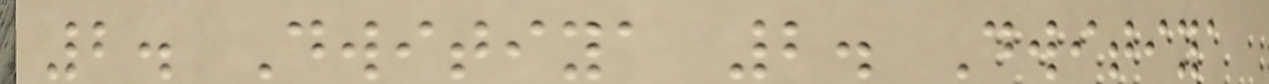2. Dwitiya 2. Dwitiya
